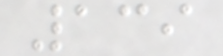139
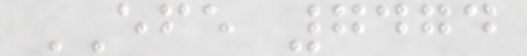EFE 7474
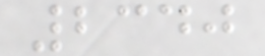2340
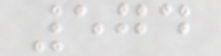574
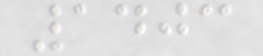1403
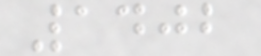1402
